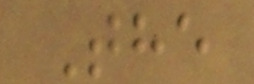The
